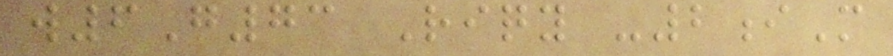w6G73 Riqy -2iM
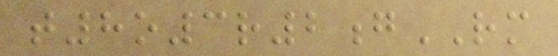t8o3r2gRM
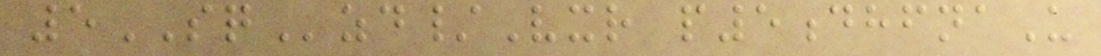5SQzd/Vxr p5dhfnaU
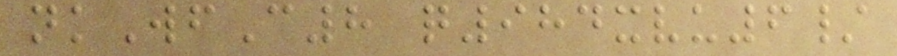nkWfC8 q984xvu6/
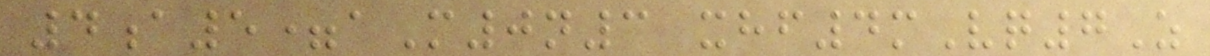4a5=aM0n3 xhf4mVq7Z
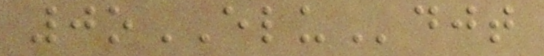0oELUdjt
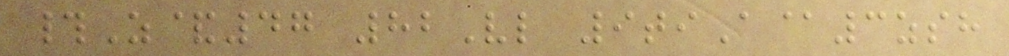#Z&47 82Vl 9tiA@3zsh
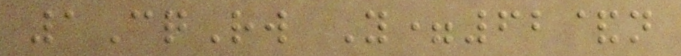1CqRw Y=62&n
